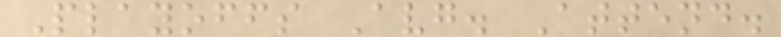Playoffs Avg. Attend.
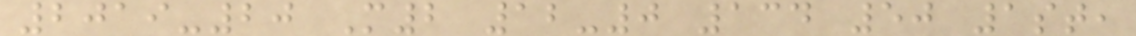2019-20 M2 12-0 134 50 1st,
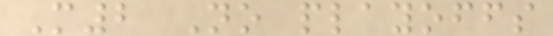M2 No playoffs
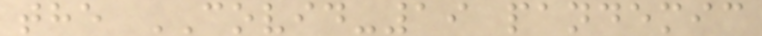the COVID-19 pandemic
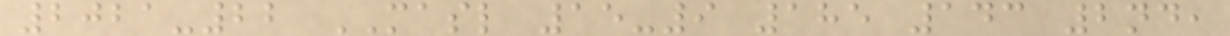2021-22 MASL 15-9 185 143 2nd,
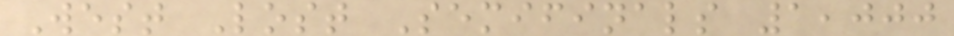West Lost Semifinals 1,000
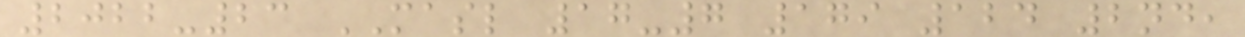2022-23 MASL 17-7 179 124 2nd,
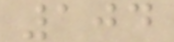104
